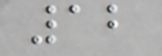12
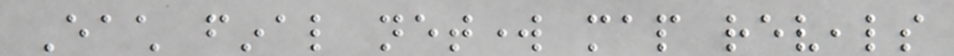Each final network map reveals
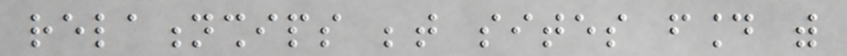relationships between sites found with
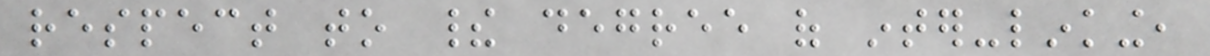respect to their degree of inter-linking,
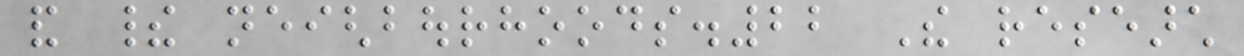and their neighbourhoods.22 The research
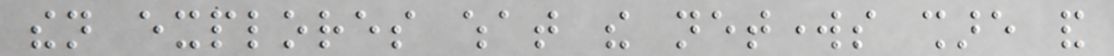then explores what the networks share and
